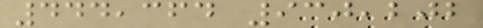444,364 930,202
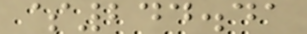$244.41
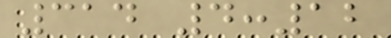314 4:12
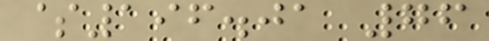$196.01 76
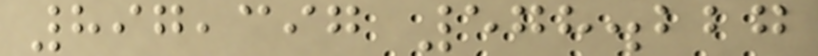897,397 578.227
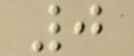0
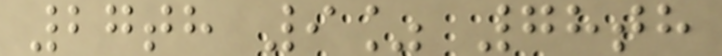27th 9% 78th
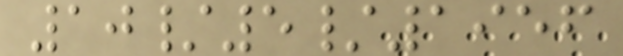10/5/1956
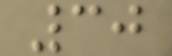30
